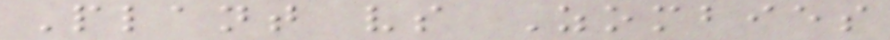Plant vs Zombies
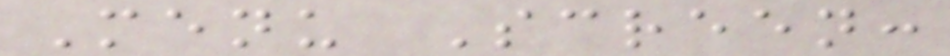Menu Screen:
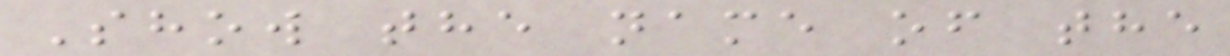Show the name of the
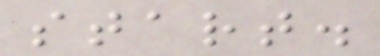start.
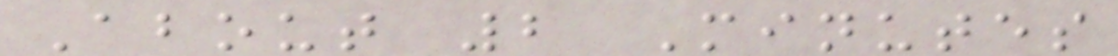About 2 Minutes
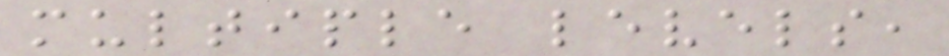multiple levels,
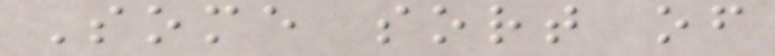Some sort of
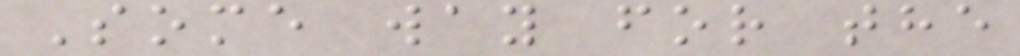Some way for the
